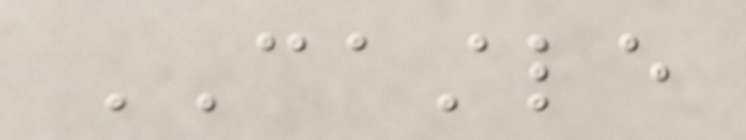CASTLE
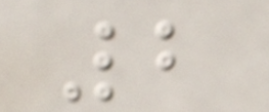2
